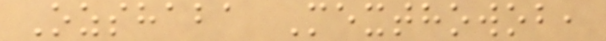Ozshaba Mexthowob,
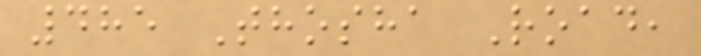485 Thosha Road,
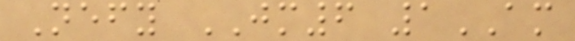Nefy JM6 1AM
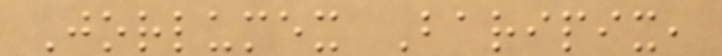Jorlumex Baripix,
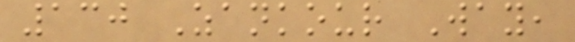130 Zankour Way,
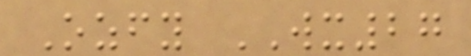Ozfy WX27
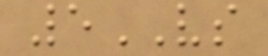5VS
